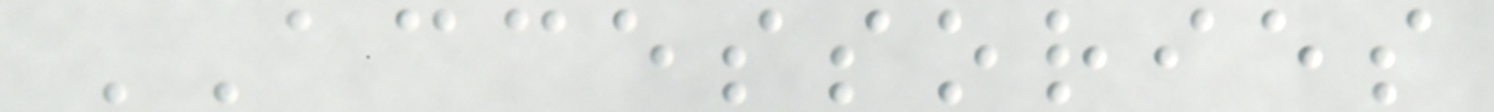ACCESSORIES
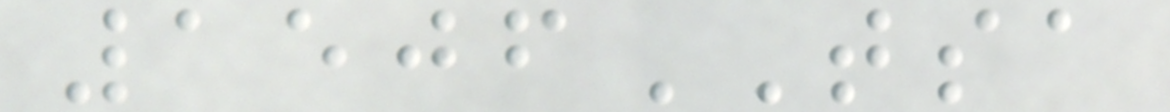1506TSA
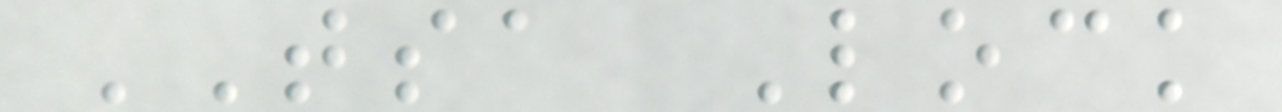TSA Lock
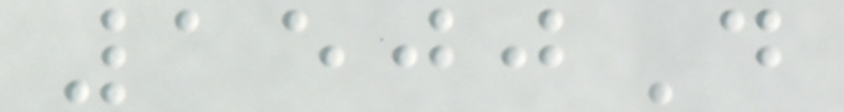1500D
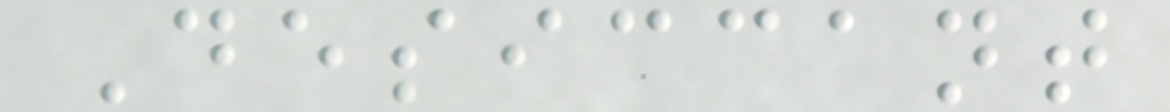Desiccant
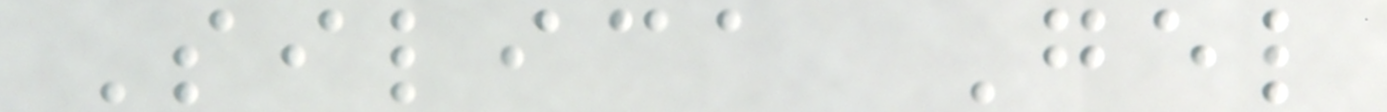Silica Gel
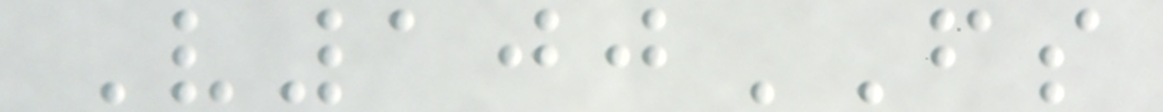V100FS
